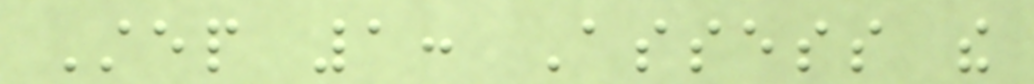Step 1: Assess the
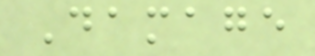Damage
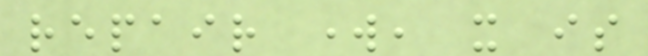repair work, it is
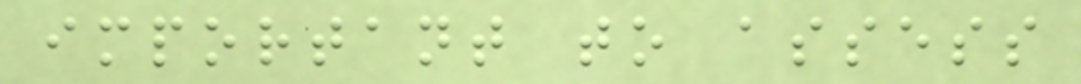important to assess
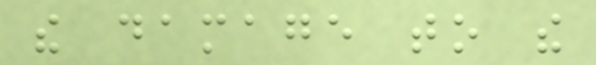the damage to the
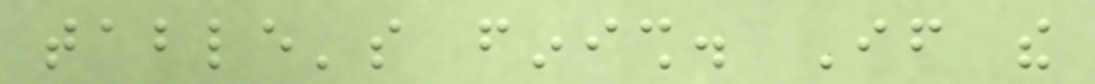table's finish. If the
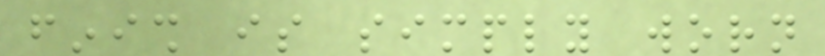finish is simply worn
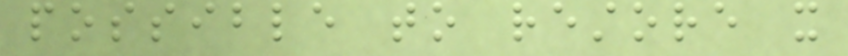possible to restore it
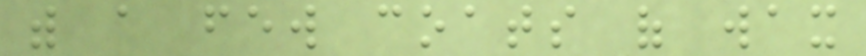with a few coats of wax
